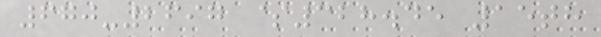670-2697 $328.45 15th
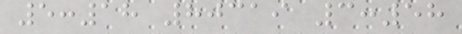5:18 80319 3:58
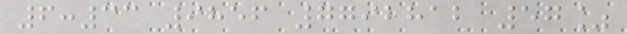6:33 9856 7792812 57%
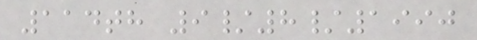114th 9/8/1990
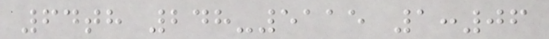64th 248-5115 1:06
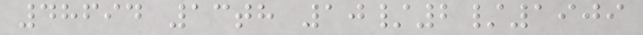48694 13th 10/2/1909
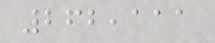262,111
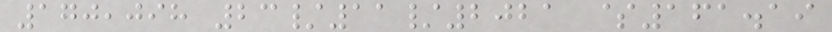170,098 23/11/2021 $161.19
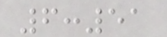6:51
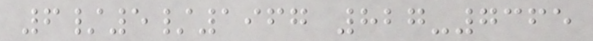6/5/1967 827-7365
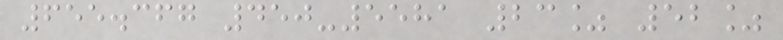655.367 450-5581 23% 52%
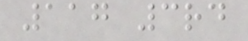117 3rd
